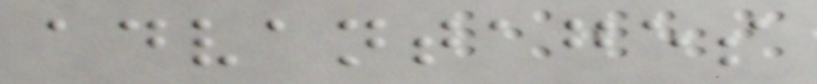advantages
